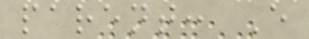parent: E
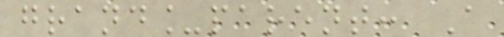grand_parent: A
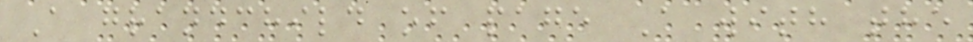A grandchild of page A with the
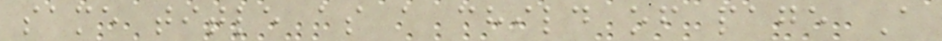same title as a child of page A
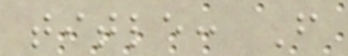title: F
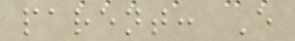parent: E
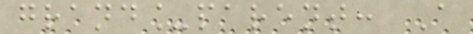grand_parent: A
